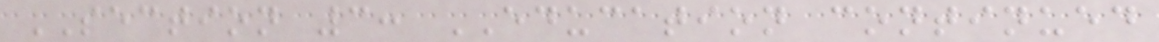SECTION 3: EDUCATION continued
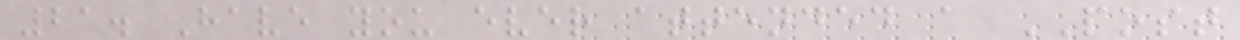21. Have you ever attended a POST
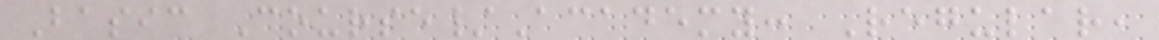Basic Course/Academy: Regular,
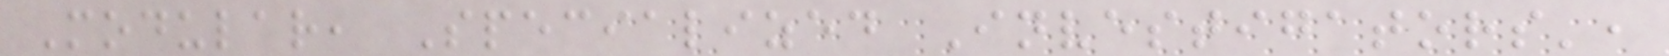Modular, Specialized Investigators',
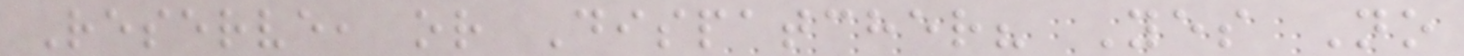Reserve, or Dispatcher? Yes No
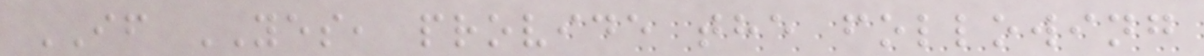IF YES, provide the following
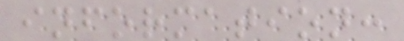information:
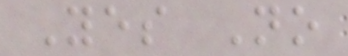Yes No
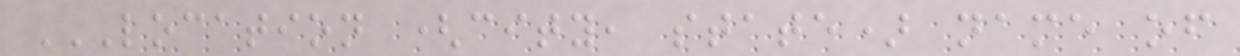LOCATION (CITY, STATE) NAME OF
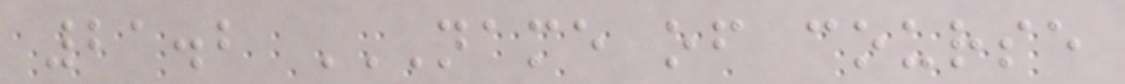21.2 NAME OF COURSE
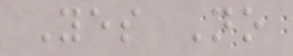Yes No
